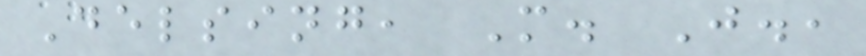Delsing, M. J.,
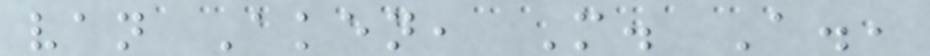van Aken, M. A.,
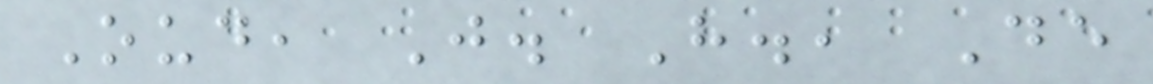Oud, J. H., De
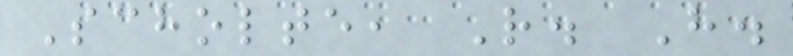Scholte, R. H.
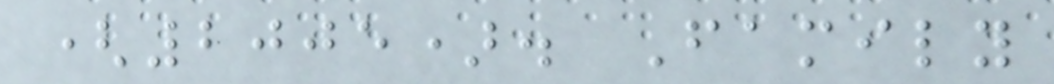(2005). Family
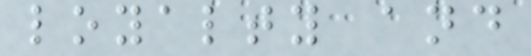loyalty and
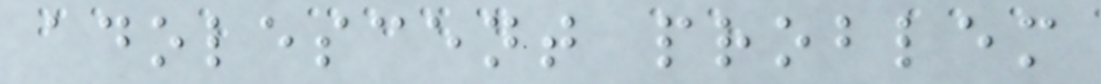adolescent problem
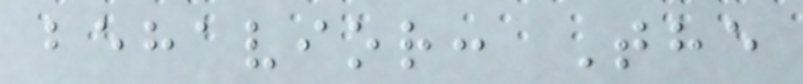behavior: The
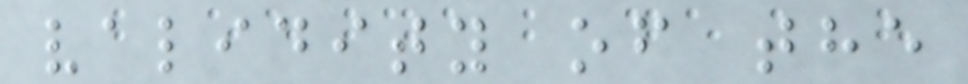validity of the
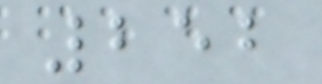252
